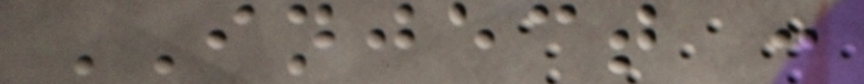INJECT :
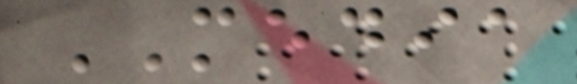MEDIA
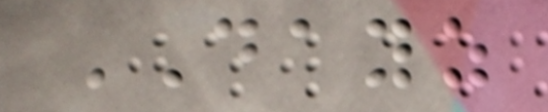DAYZ
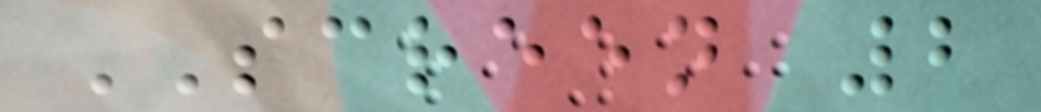SCREEN 2
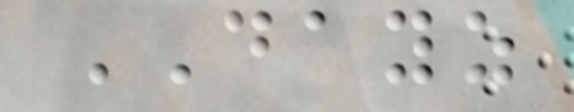DAYZ
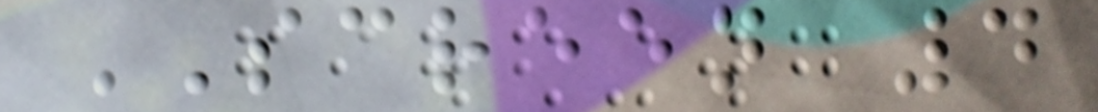SCREEN 4
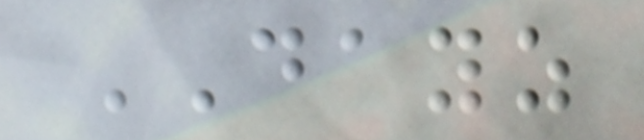DAYZ
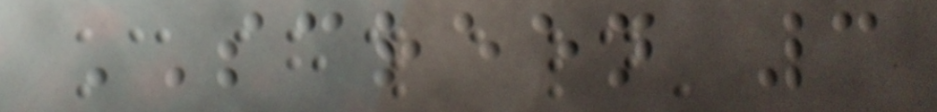SCREEN 3
